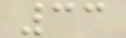33
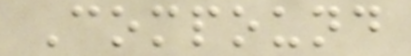Compound
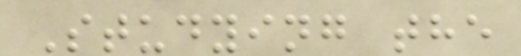Studying the
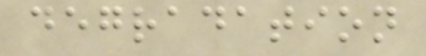degradation
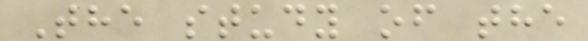The study of the
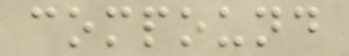compound
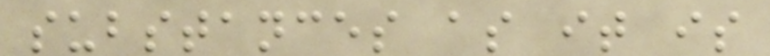substances as it is
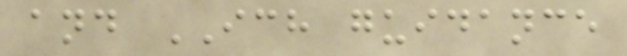and ICH guidance
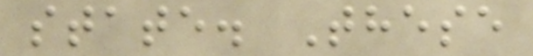state. These
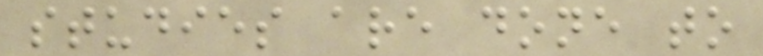studies are done to
